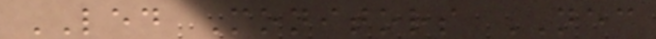LED Monitors NEC
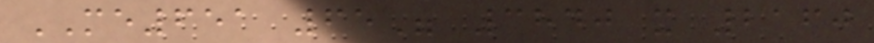ME651 65" 3840 x 2160
